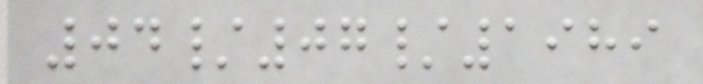04/07/1989
